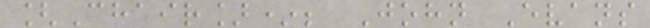[Chair]*; John Evans
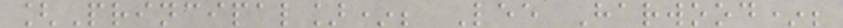[Principal]*; Lee Harwood*;
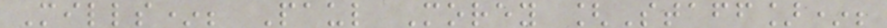Mills*; Paul Morey [Staff]*;
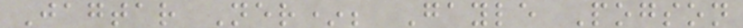Jagtar Ner*; Gayle Pogson
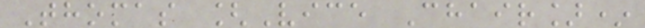Thomas [Vice Chair]*
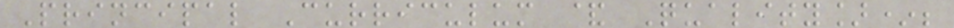Principal Curriculum & Quality]*;
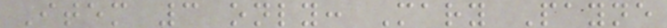Item 3 only: Mary Payne
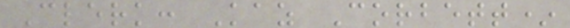Clerk: Kaz Corbett*
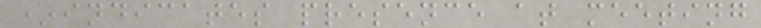*indicates presence at meeting
